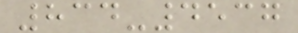834-4537
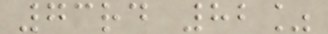73rd 82%
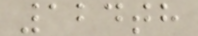124th
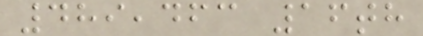489,463 16th
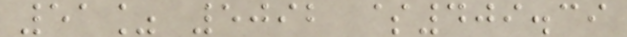51% 5092 $409.39
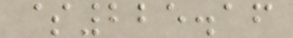$225.16
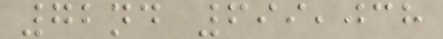72nd 699,038
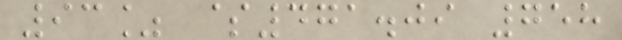93% $471.09 758
